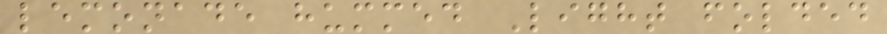lemonade hummed Light folded
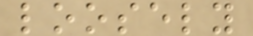loosely
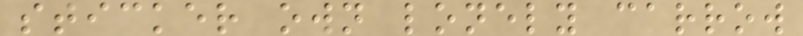sticker own lonely carrow
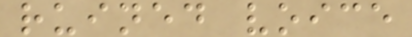ruined voice
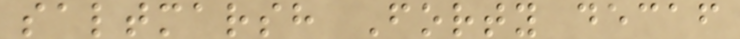saltmarsh Forty decaf
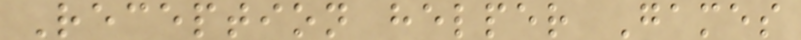Reception helper Games
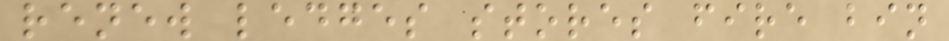renew ledges stores fire bin
